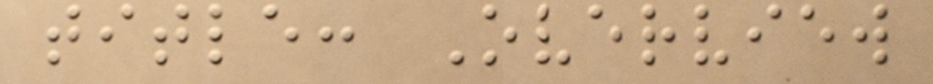title: Overview
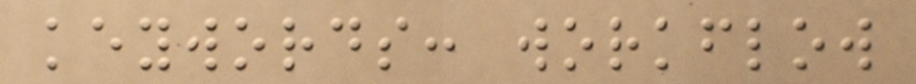keywords: workflow
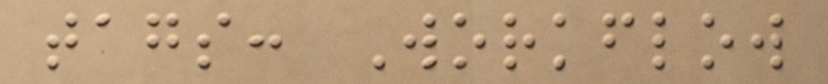tags: Workflow
